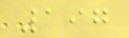197
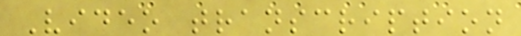Video transcription
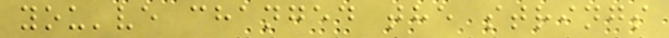you've changed the strings
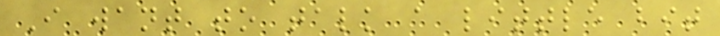I want to talk a little bit
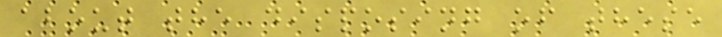about the disposing of these
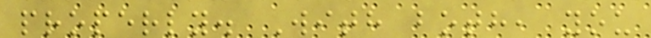properly. With both, you
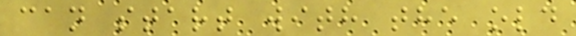can start with the old
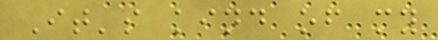It's kind of my
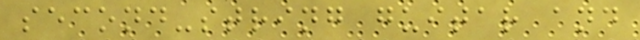second-string guitar and
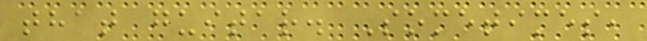that guitar. Sometimes,
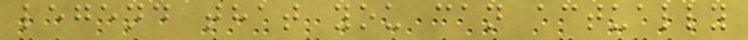legend that you can actually
